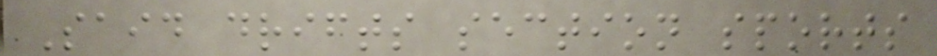Said drifts section sports
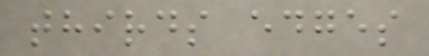thirds edges
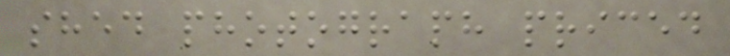shed photograph priced
